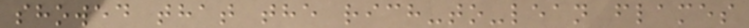showed that the rich-to-lean flames
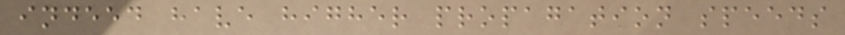indeed have higher propagation speeds
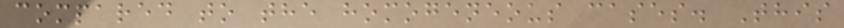compared to the homogeneous cases. This
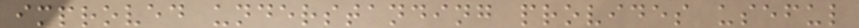improved understanding provides useful
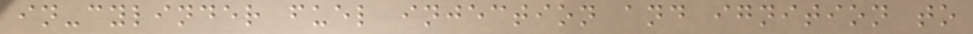in-cylinder fuel injection and ignition to
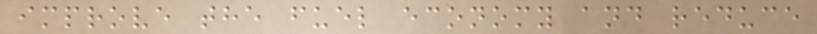improve the fuel economy and reduce
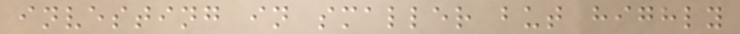investing in smaller but highly
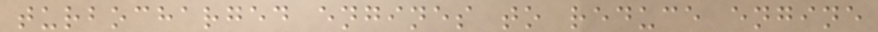turbocharged engines to reduce engine
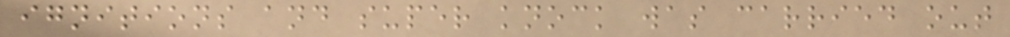ignitions and super knock was carried out
